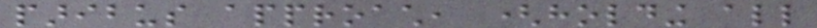paribus approach, (holding all
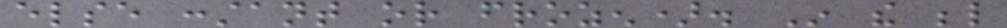else constant or frozen). In the below
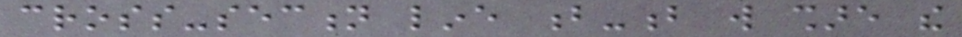cross-section line b-b will share the
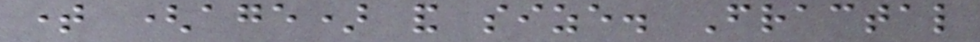time (age) and size. Fractal
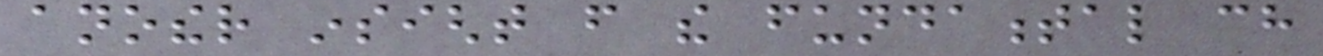another insight from the fundamental ch
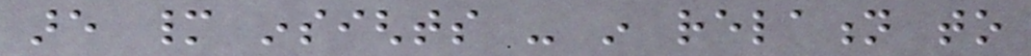are many insights - in relation to
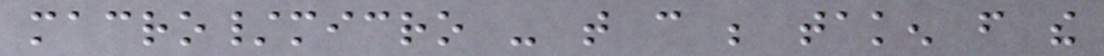macro/micro - that can be taken from the
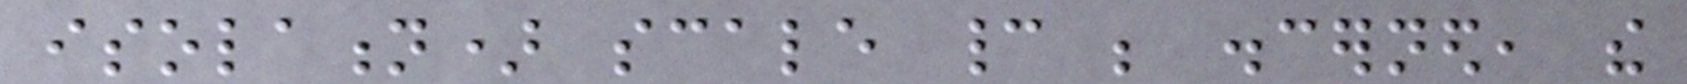isolation) scale cannot be discerned, the
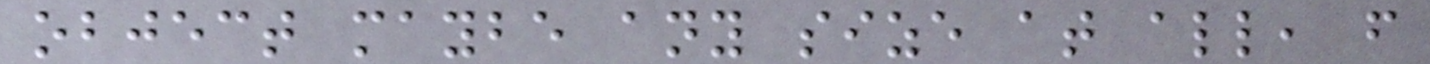object maybe any size at all, from
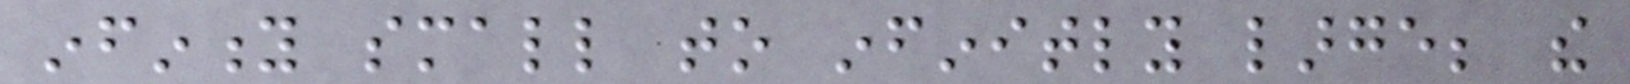infinity small to infinitly large; the
